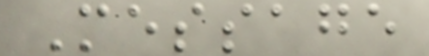Message
